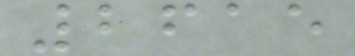2615
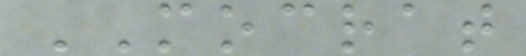MOCRAT
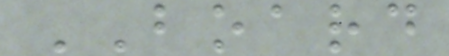BOARD
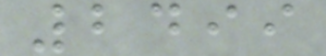2499
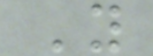Y
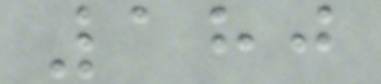180
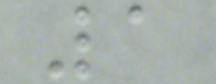1
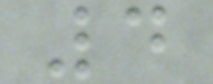4
